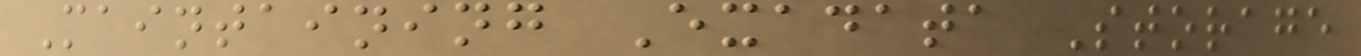Maintaining Exadata Storage
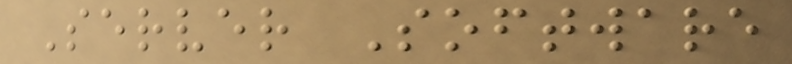Server Software
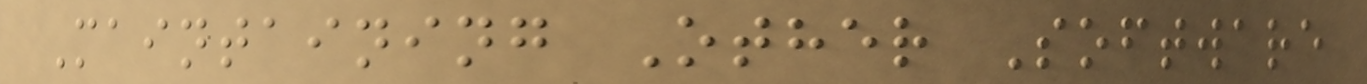Maintaining Other Software
